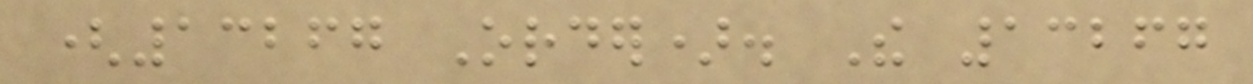(13267 Order). The 13267
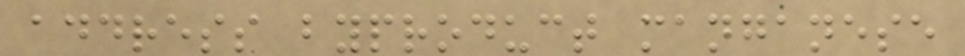address byproduct manganese
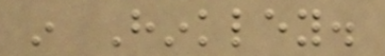in Hinkley.
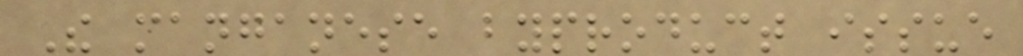The manganese byproduct issue
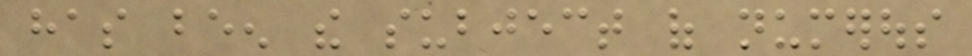has been the subject of numerous
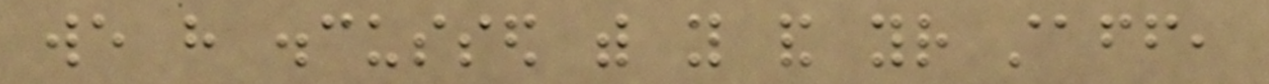we have discussed with you and your staff,
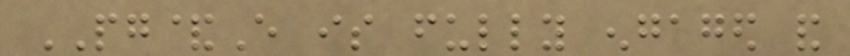PG&E is fully engaged and
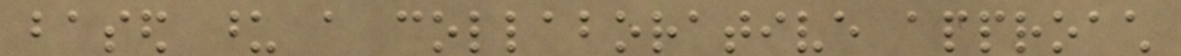based upon a collaborative approach
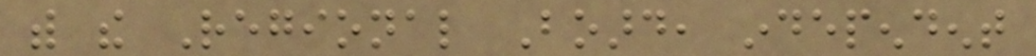with the Regional Board, independent
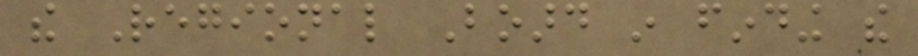the Regional Board in finding the
